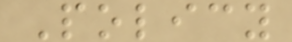Policy
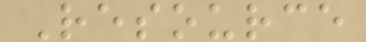Resource
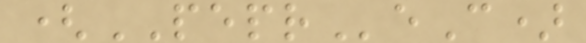(PEPReC)
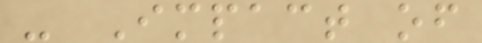- Impact of
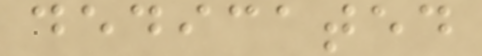dedicated
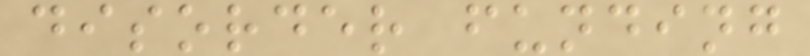disorder funding
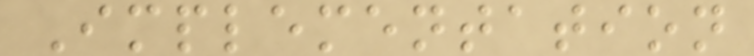Implementation
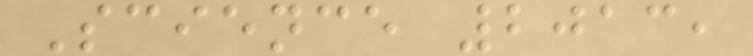Science 2013,
